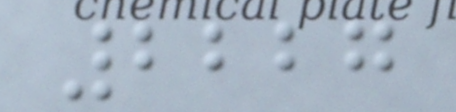2227
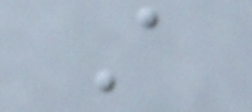A
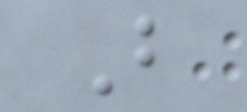B
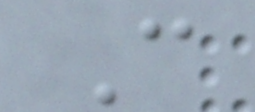C
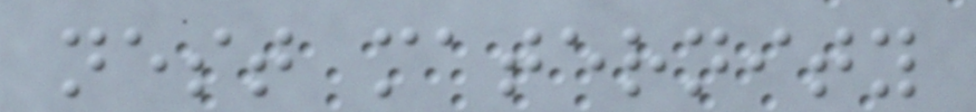nest maternity
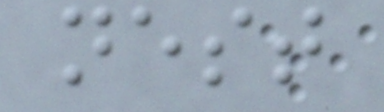nest
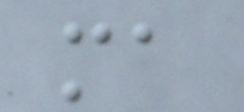ma
